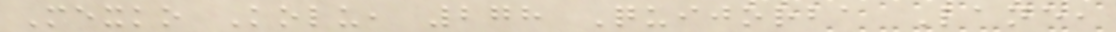Mexko Kolu, 278 Quijorba Lane,
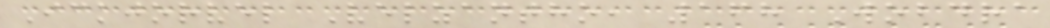Ickjorvel Velzantho, 168 Wobdra
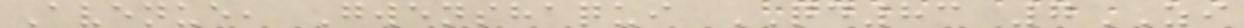Avenue, Gwenshaqui QD83 7ZI
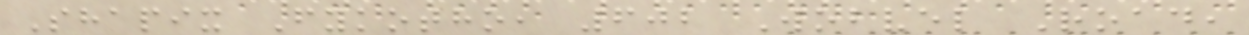Shapix Fykotho, 602 Wobvel Road,
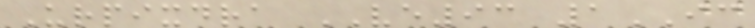Urpixdra VE93 1IC
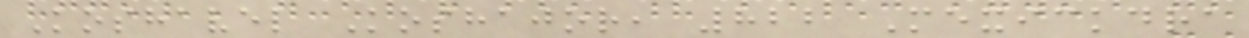Koshavel Koshajor, 822 Mexickdra
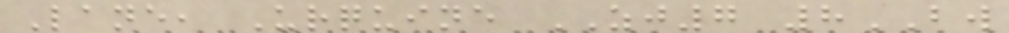Lane, Urquine ZJ7 8BW
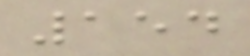154
